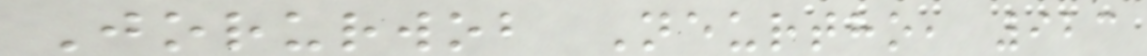Jorurwob Neurtho, 923
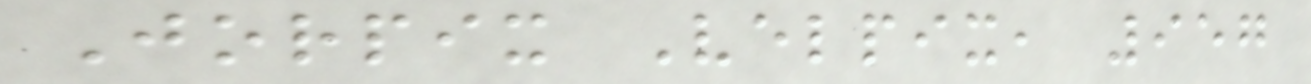Jorpix Velpix, 957
